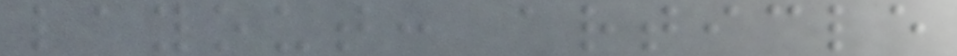layout: article
